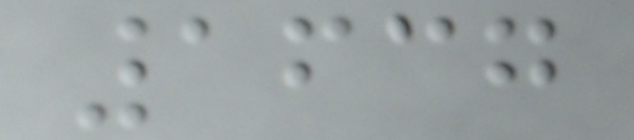1637
